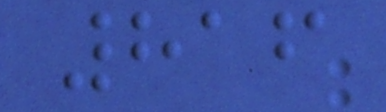816
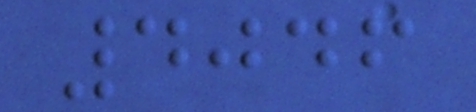4046
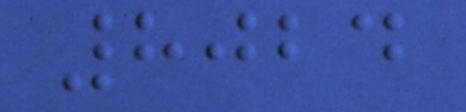8024
